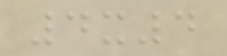4x4
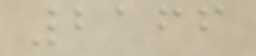2166
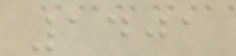1401
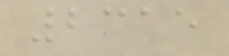2315
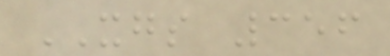XGS 356
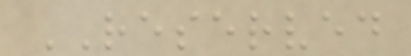RESERVED
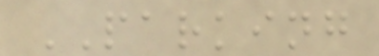PARKING
